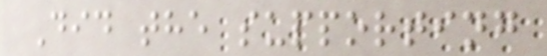Did the supporting
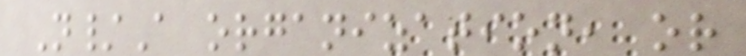N/A organization, or
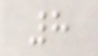8
